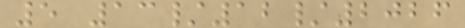5 13/12/2026
